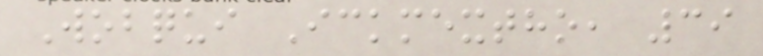Wobqui Ickmextho, 39
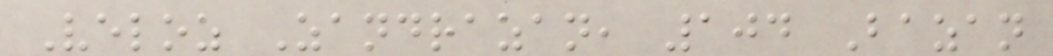Veloz Zandrazan, 104 Bazan
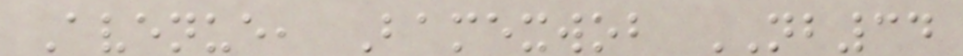Avenue, Bamexwob NB34
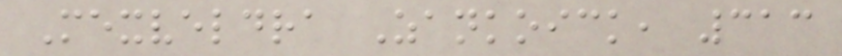Mexveldra Zankoick, 313
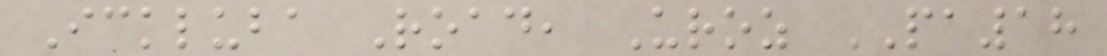Ickluba Road, Uroz PA18
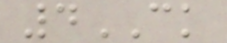4CK
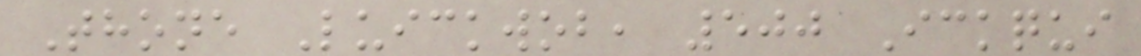Thone Luickwob, 500 Ickqui
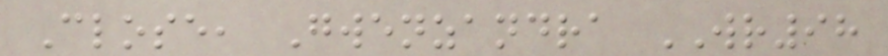Close, Gwenzandra WR98
